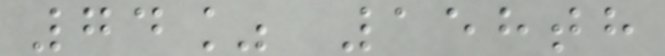74% 158th
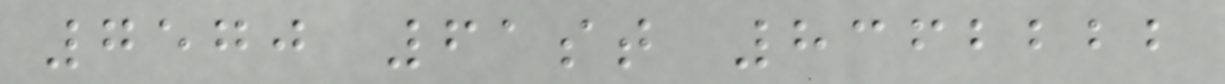7570 61st 8362222
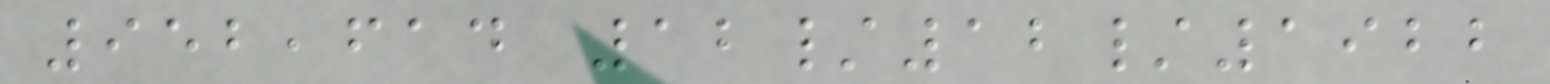952,614 12/12/1922
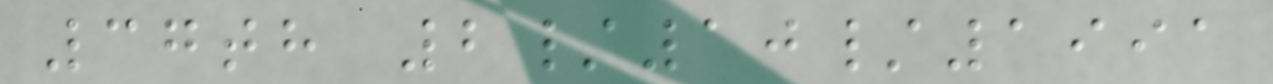37th 2/10/1991
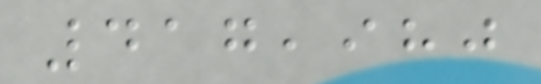417,980
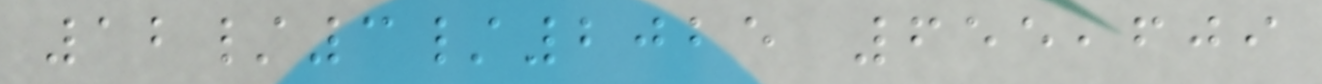12/3/2025 655,609
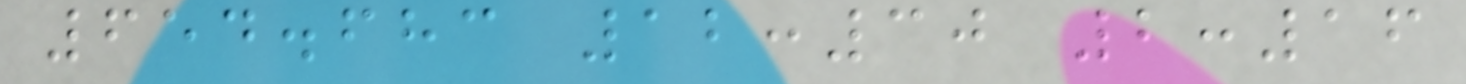654.683 12:30 2:16
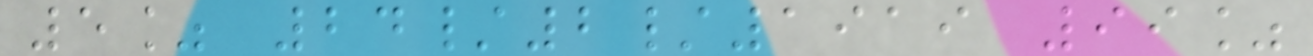5% 24/2/1919 99%
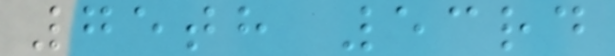75th 53rd
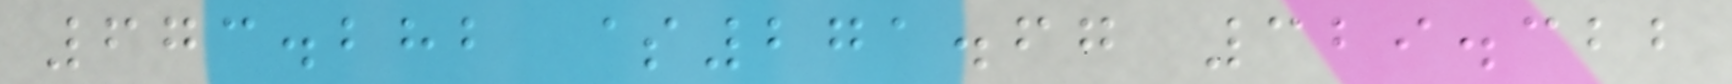673.282 $271.67 329.322
